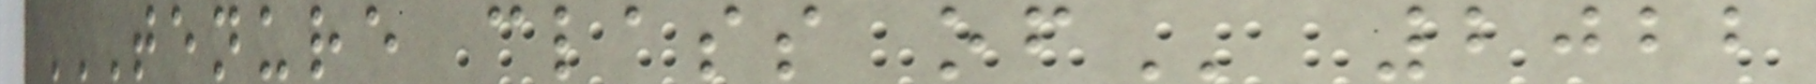TENURE CLASS OF 2022
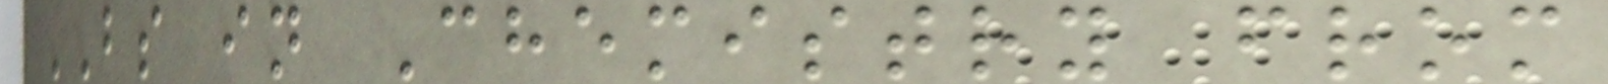BS in Chemistry from
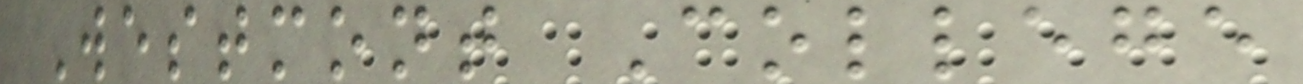Westmont College
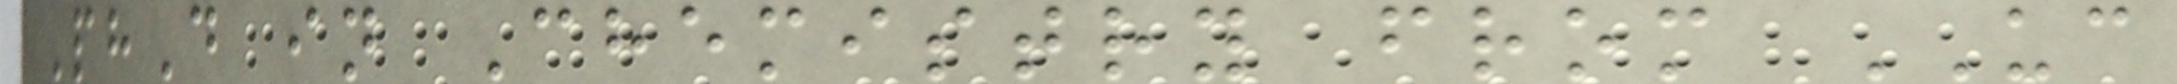PhD in Chemistry from UC
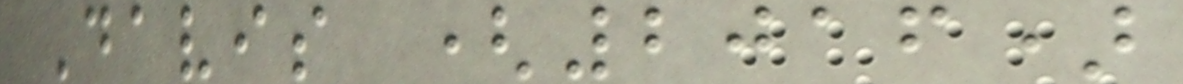Davis (2016)
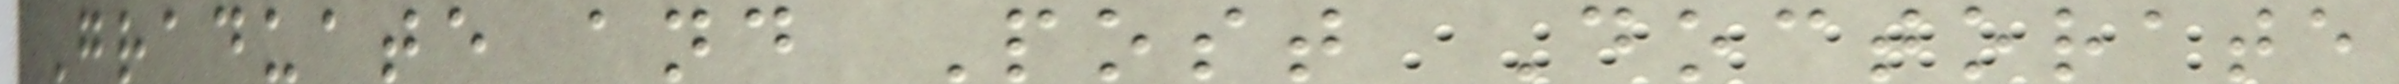Graduate and Post Doctorate
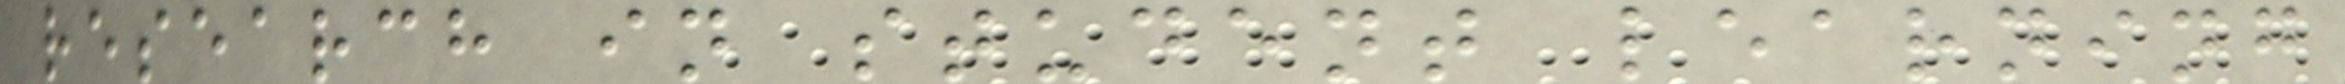research in student learning
